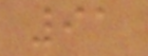91
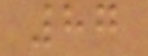87
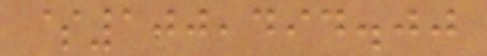$100,494.00
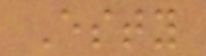Esty
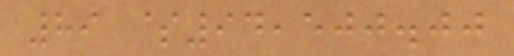89 $94,500.00
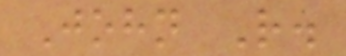John R.
